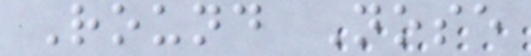Round Nose
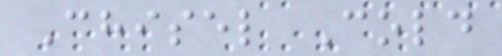Chisel Cold
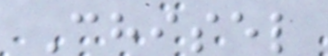Chisel
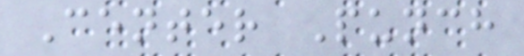Center Punch
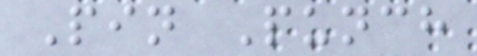Pin Punch
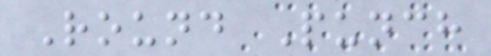Round Punch
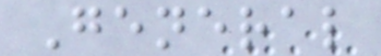General
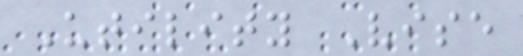Utility Vise
